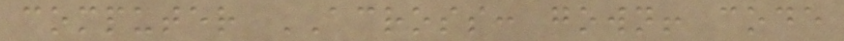computer ACROSS: gown! code
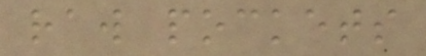raw pockets
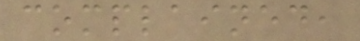complained,
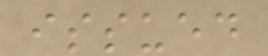issued
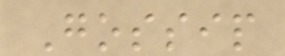Gossip
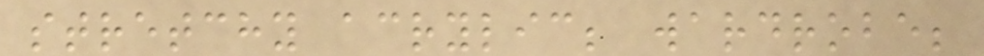stretchy acrylic; wardrobe;
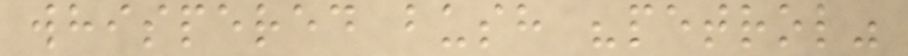whispered bush "petrol"
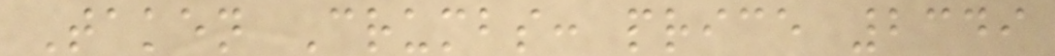Taken Crumbs: price 2349
